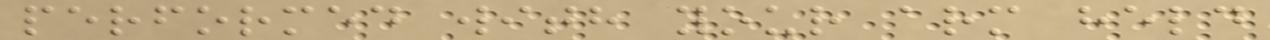performed with your arm held
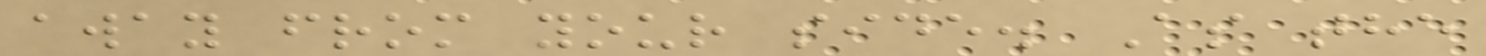away from your side. As the
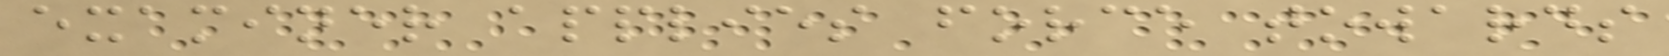examiner applies force towards
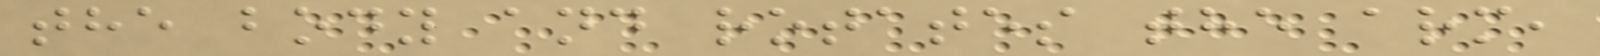the body and rotates the arm,
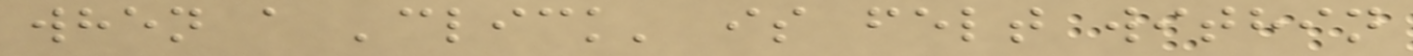when a 'click' is felt within
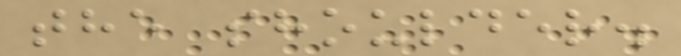the shoulder.
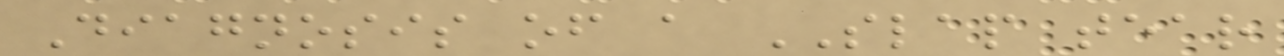Diagnosis of a SLAP tear
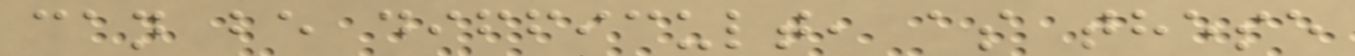can be difficult, as these
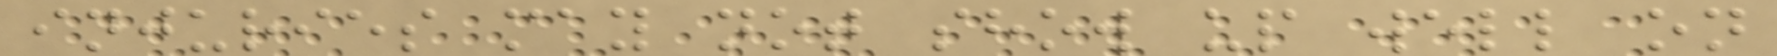injuries may not show up well on
